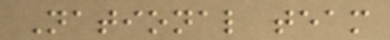National team
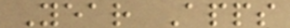Year Apps
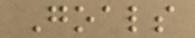Goals
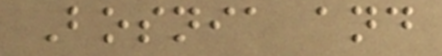Bosnia and
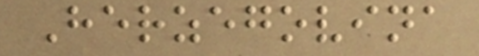Herzegovina
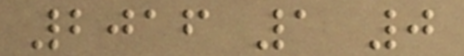2016 1 0
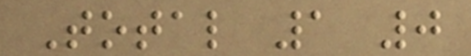Total 1 0
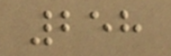258
